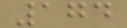174
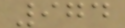974
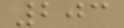203
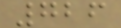726
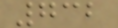732
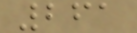261
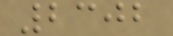2302
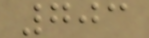703
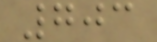703
